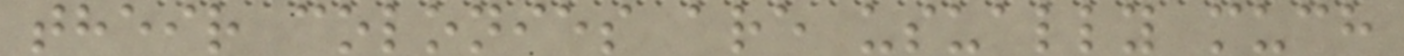their colonies are usually much
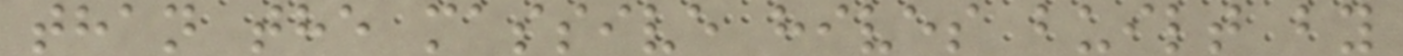than the massive hives built by
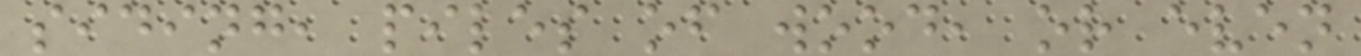siding, piles of wood, or even
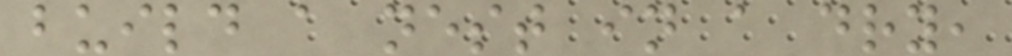build a nest in a dry,
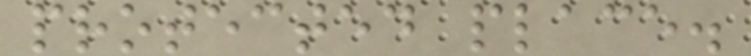protected place.
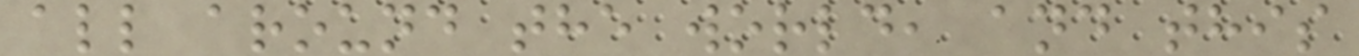all around the world, and this
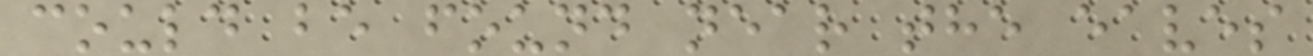could be found near the eaves
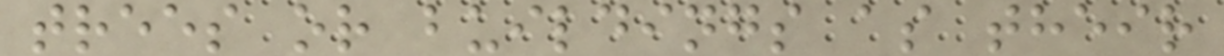trees or buildings as their
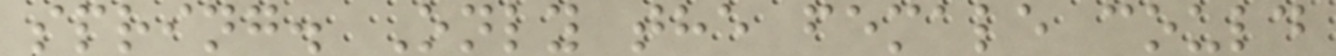spring. Only the female could
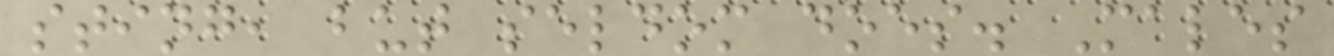sting, but seldom does. Males
